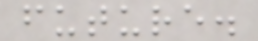future.
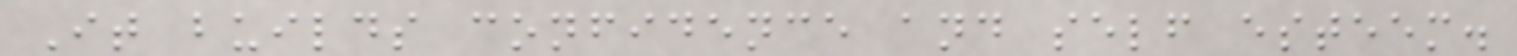It builds confidence and self esteem.
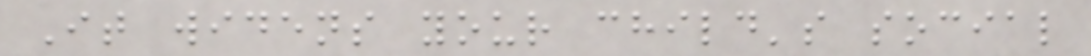It widens your child's social
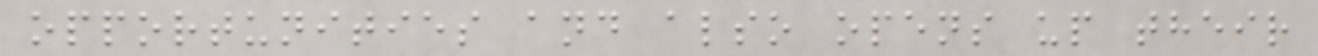opportunities and also opens up their
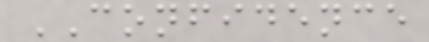CONFIDENCE
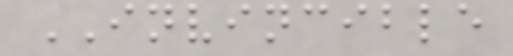INVINCIBLE
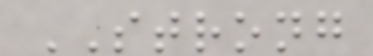STRONG
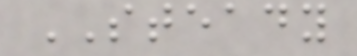STEADY
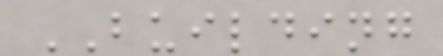BUILDING
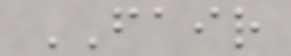FAIR
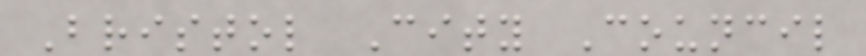Bristol City Council
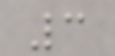3
